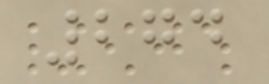274
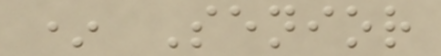* Senior
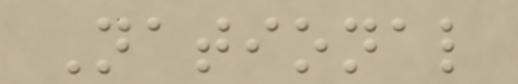National
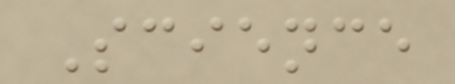Science
